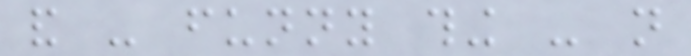and - funny thing - not
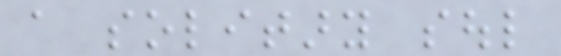a solitary soul
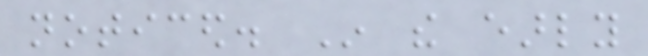noticed. In the early
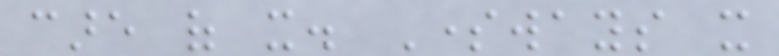care of it. Someways it
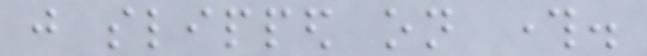just slipped on through.
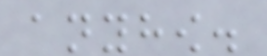anyhow.
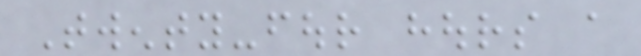Twenty-four hours a
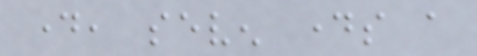day, seven days a
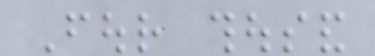Four thousand
